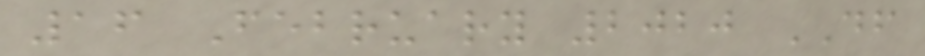16 February 2020 DF
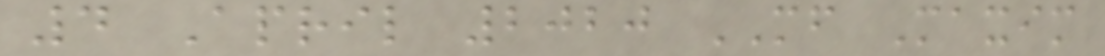4 April 2020 MF Maxim
